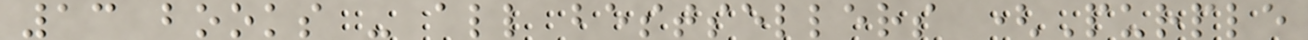13 books - all bestsellers (Purple
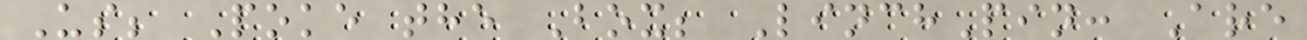Us; Poke the Box; LinchPin: Are
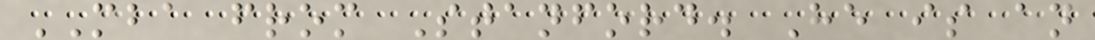MBA from Stanford. He is an
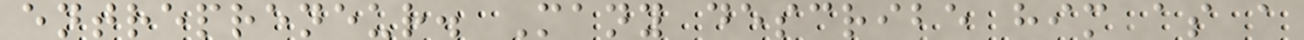entrepreneur. Many describe him as a
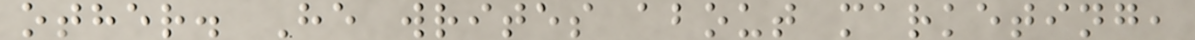other. He writes about marketing,
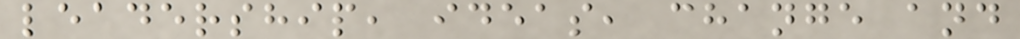leadership, ideas, change and
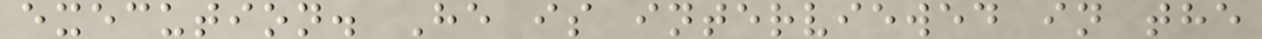execution. He is interviewed in the
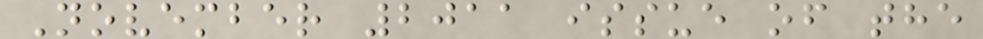November 2011 issue of the
